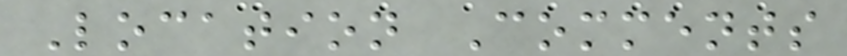Location Comments
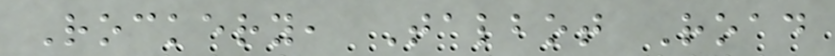Rockery, Talbot Road
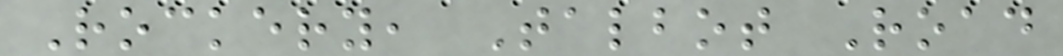Rockery, Talbot Road
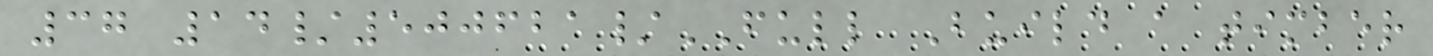37 14/500621/FULL Build a timber
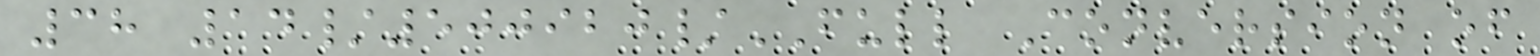38 14/500920/FULL Conversion of
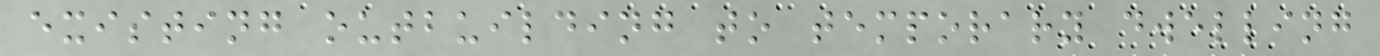existing outbuilding to temporary dwelling
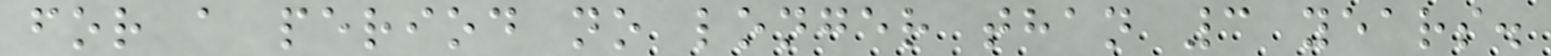for a period no longer than 3 years.
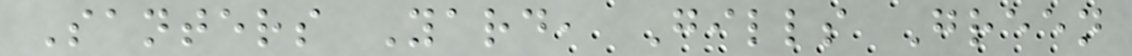Santers Yard, Gills Green
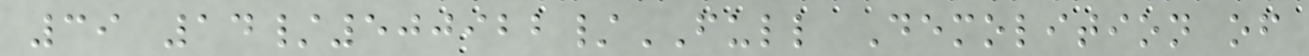39 14/500922/FULL Demolition of
